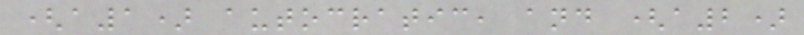(a1) autocratic, and (a2)
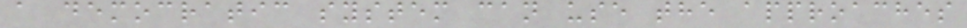a democratic system can use the approaches
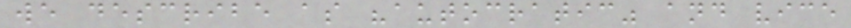we describe as "autocratic" and vice
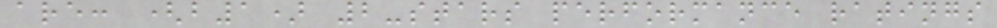are: (b1) 2-stars performance ratings
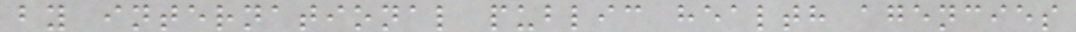by international public health agencies
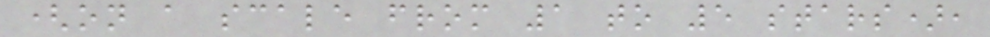(on a scale from 1 to 5 stars),
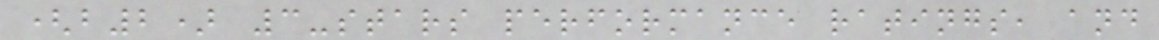(b2) 3-stars performance ratings, and
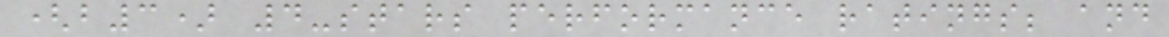(b3) 4-stars performance ratings; and
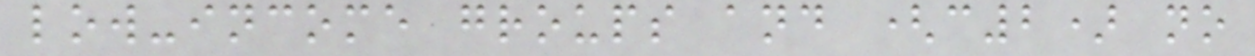low-income groups and (c2) no
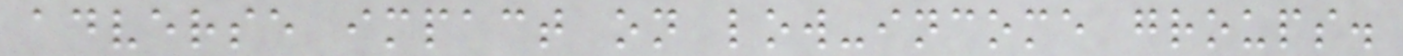adverse impact on low-income groups.
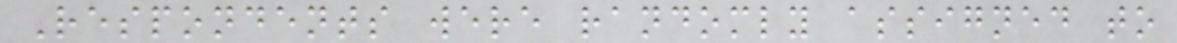Respondents were randomly assigned to
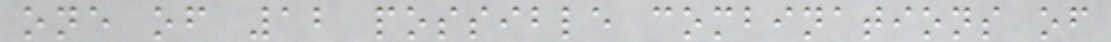one of 12 possible combinations of
